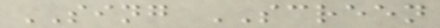SING SCREEN
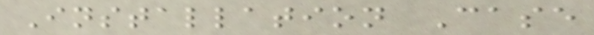Installation Case
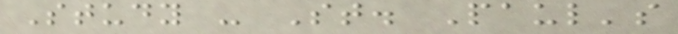Study - St. Paul's
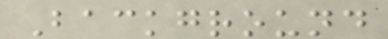Background
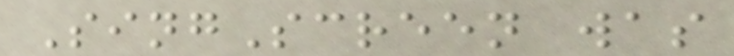SingScreen was
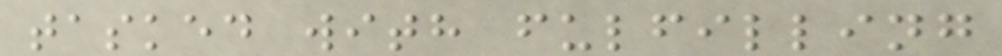tasked with fulfilling
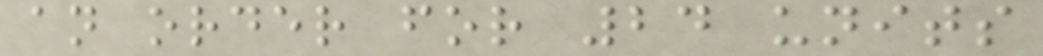an order for 24 units
